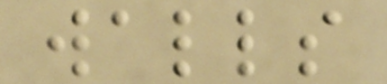walls
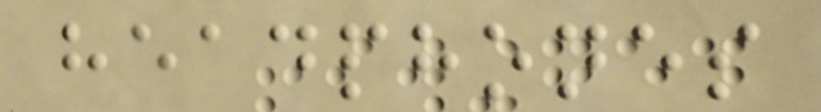headphones
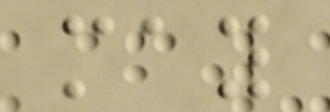may
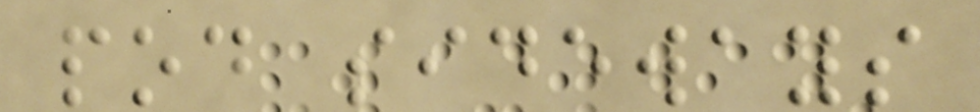pod sideways
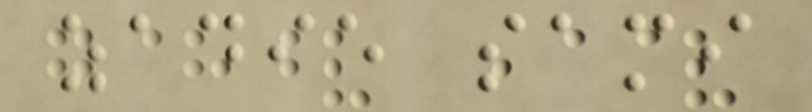zadie sami
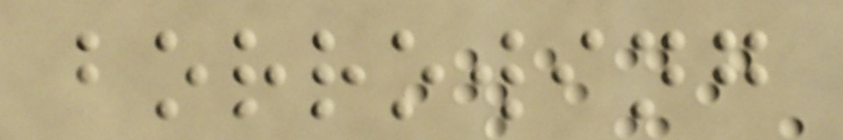borrowing
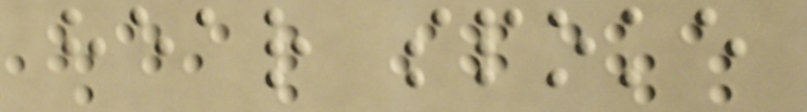hear spoke
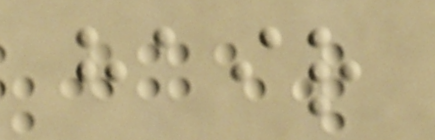hair
